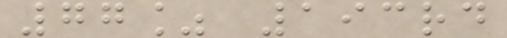77% 193rd
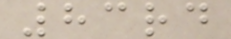83rd
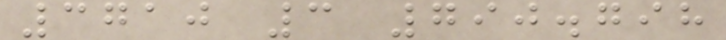3710 3 790.798
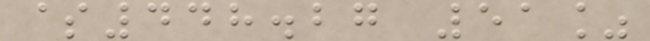$448.27 51%
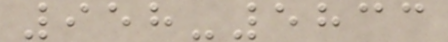958-5833
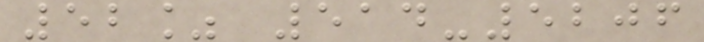52% 514-5206
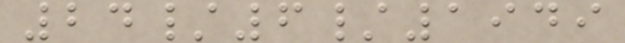24/6/1949
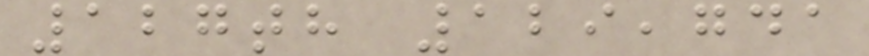127th 129,741
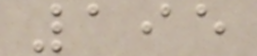195
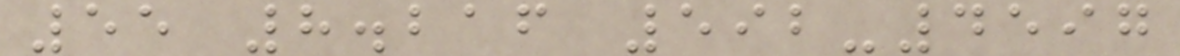55 8.216 592-4597
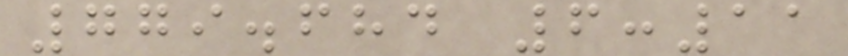779.684 6:11
